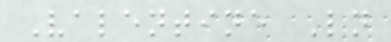Valentine Ln
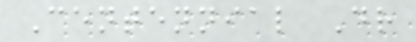Centennial Dr
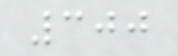300
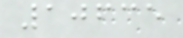10635
